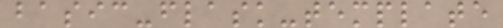basic-flask-template
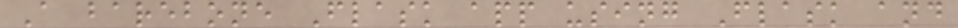A barebone Flask app using Flask and
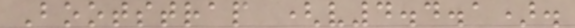Bootstrap (v4.4.1).
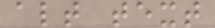alt text
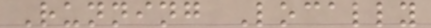Running Locally
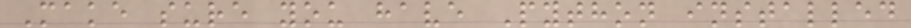Make sure you have Python installed
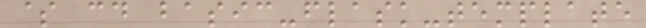$ cd basic-flask-template
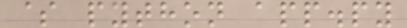$ python app.py
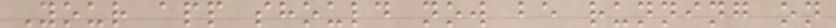Your app should now be running on
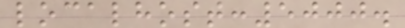localhost:5000.
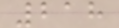218
